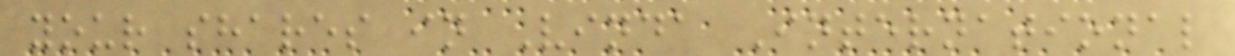your shares in Vinda International
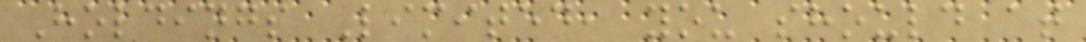Holdings Limited, you should at
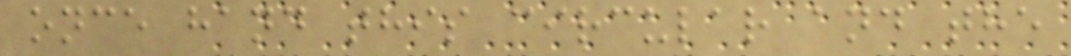once hand this circular and the
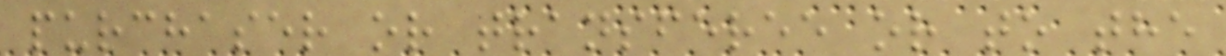purchaser or transferee or to the
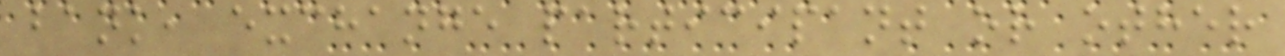bank, exchange participant or other
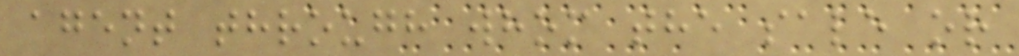agent through whom the sale or
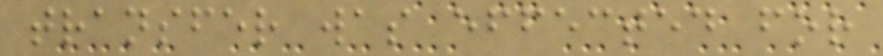transfer was effected for
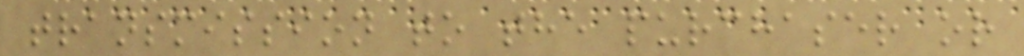transmission to the purchaser or
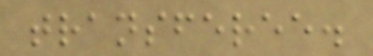transferee.
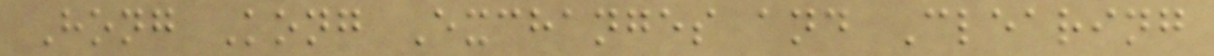Hong Kong Exchanges and Clearing
